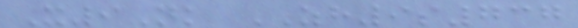X9Nk ZH9s737
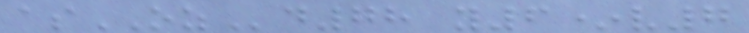asOZd78 y6*v7
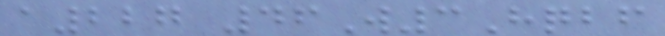a227 46W3Hqbf
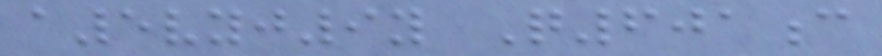a5vyj9y Q601c
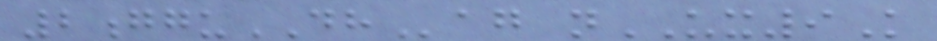2gguDHag nUX9K
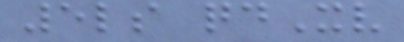5ls qdXv
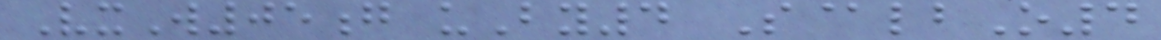VxW05g uBy4 S@lbO4
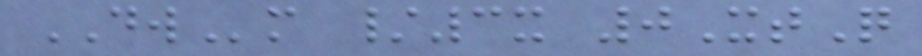DWm /3x 0XtQ
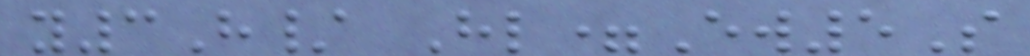y3H/ Hl=Ew5S
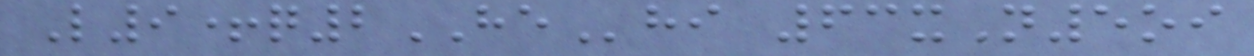L9+q2HEhi 63xN5oi
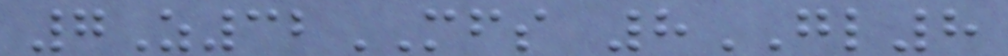7Z32MFS 8GL8
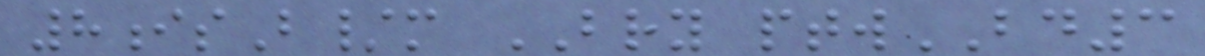8isB/m BRY ptwBD3
